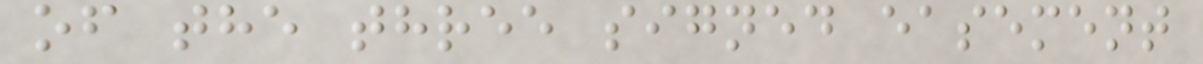of the three signed easement
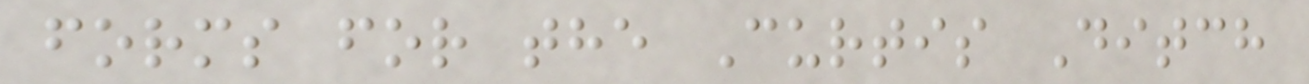forms for the Curtis Ditch
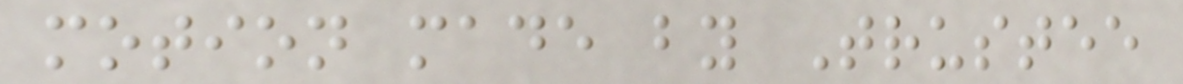motion made by Trustee
